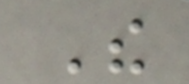The
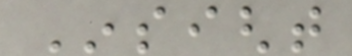Insight
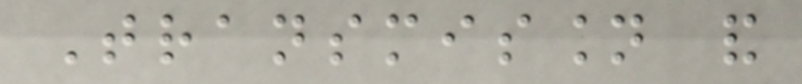Transmission and
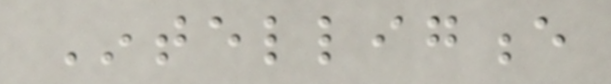Intelligence
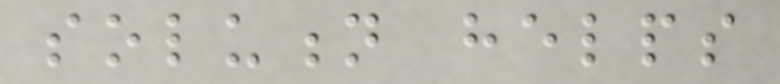solution helps
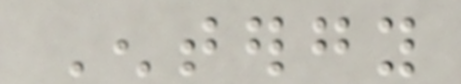Entergy
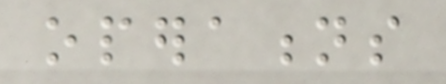operations
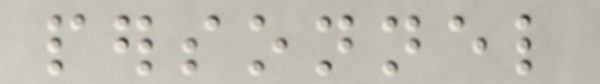personnel
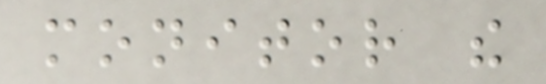monitor the
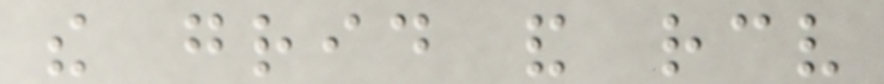the grid and receive
